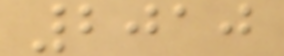2010
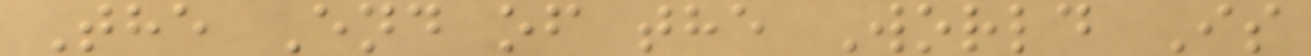The End of the World Is
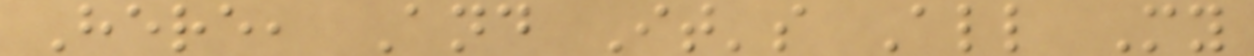Here, And It's All My
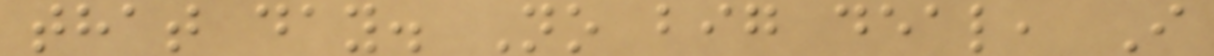that day. No big deal, I
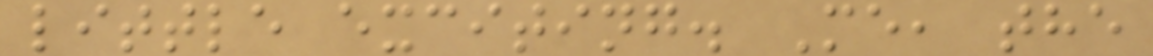little exciting. Me, the
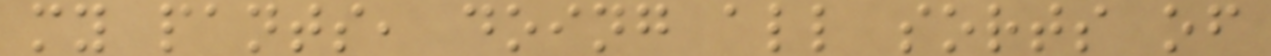my pants, doing all sorts of
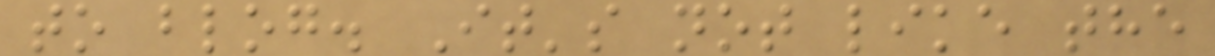to blog. It's not like the
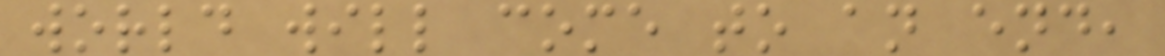world will come to an end,
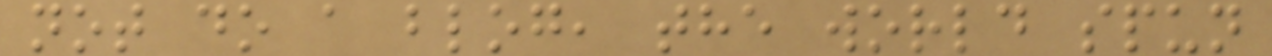not do a blog, the world spun
